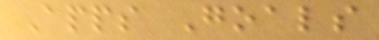Apps Goals
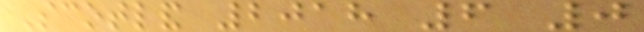Scotland 2018 6 0
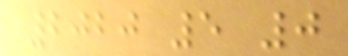2020 5 0
